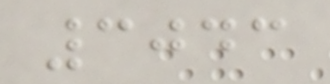3043
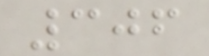306
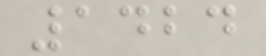1424
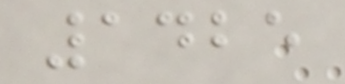1425
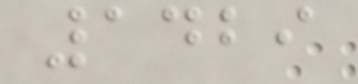1429
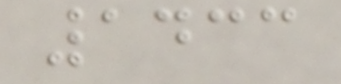1433
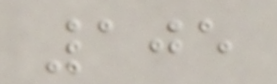105
